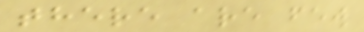there are few
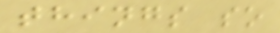things so
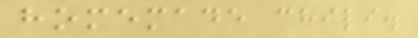homemade chili.
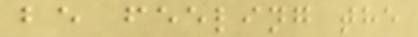be feeling the
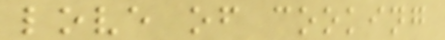love of cooking
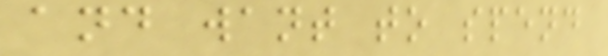and want to spend
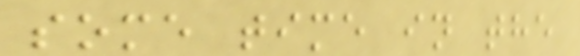some time in the
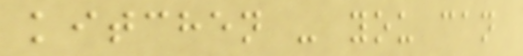kitchen - you can
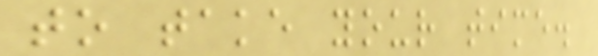to take your time.
